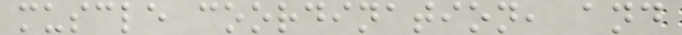muscle coordination, and
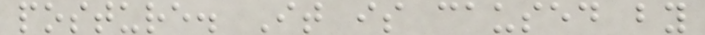posture. It is caused by
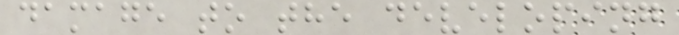damage to the developing
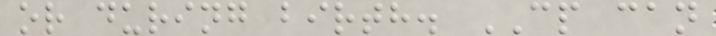or during birth. CP can
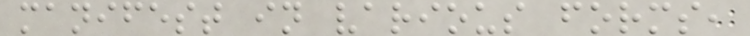manifest in various forms,
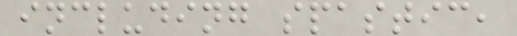including spastic,
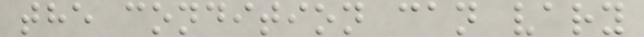the condition can vary
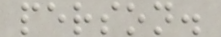person.
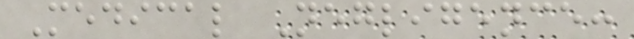Medical Negligence:
